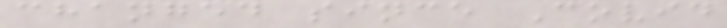changed since Covid
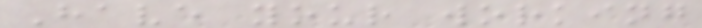Have your working
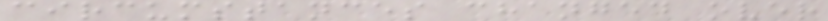circumstances changed over
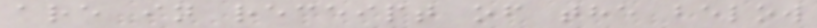are in receipt of the below
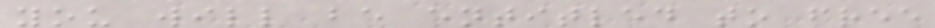you will be entitled to free
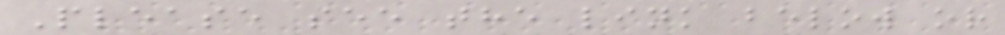Please see the link below or
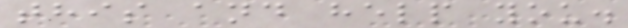this and help you.
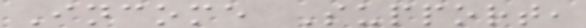Income Support,
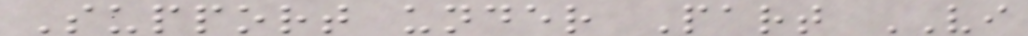Support under Part VI
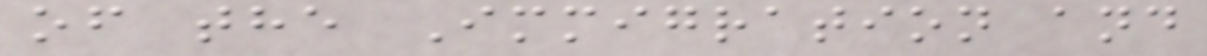of the Immigration and
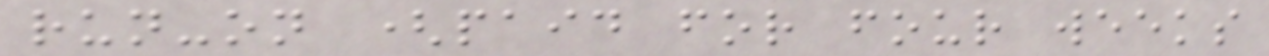run-on (paid for four weeks
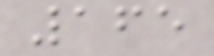165
